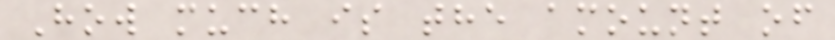How much is the amount of
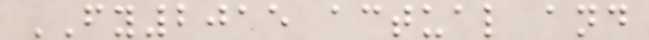FY2015 actual and
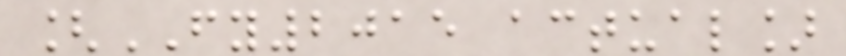[FY2015 actual]
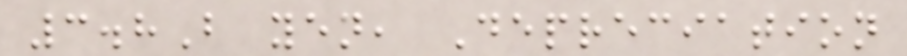3.8B yen, Depreciation
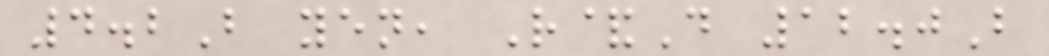4.2B yen, R&D 12.0B
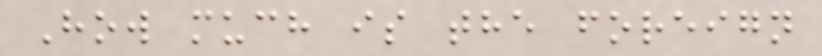How much is the foreign
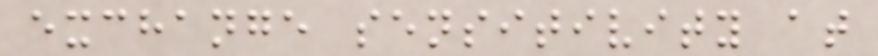exchange sensitivity at
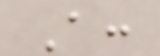A:
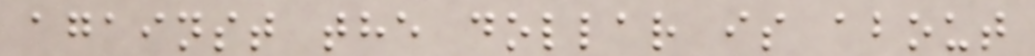against the dollar is about
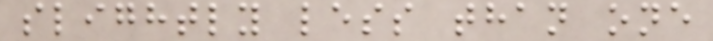slightly less than one
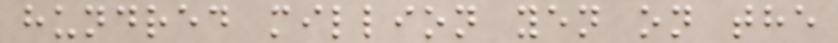hundred million yen on the
